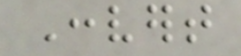Convert
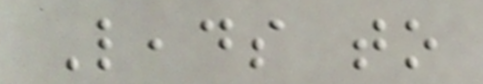Leads to
